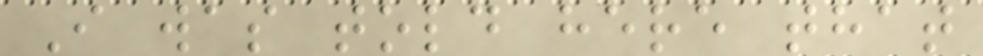I was told here that
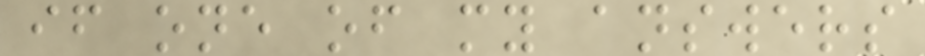if one of my answers
